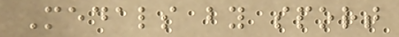Medals by sport
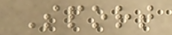Sport
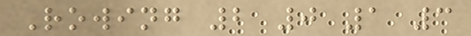Rowing 2 0 1 3
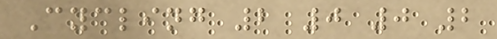Cycling 2 0 0 2
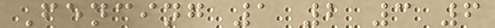Fencing 1 2 3 6
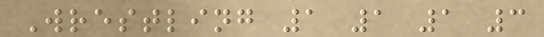Wrestling 1 1 1 3
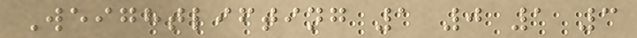Weightlifting 1 0 1 3
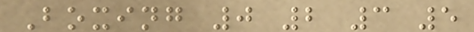Boxing 0 2 3 5
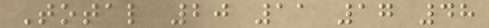Total 20 11 17 48
